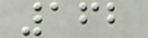162
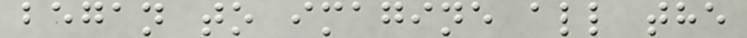began to imagine all the
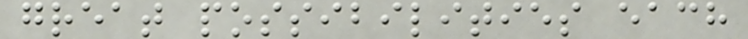great possibilities each
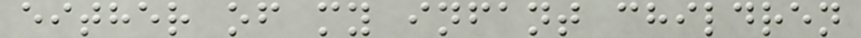either of my infant children
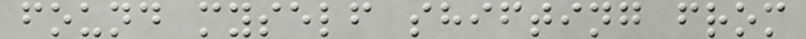found myself shifting from
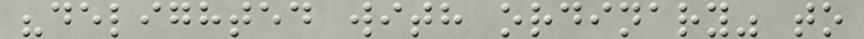"delighted with ordinary" to
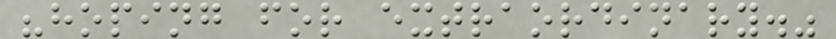"hoping for extraordinary."
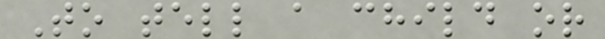To tell a child or
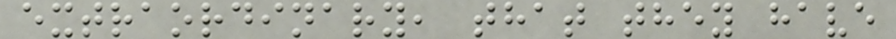extraordinary, that they have
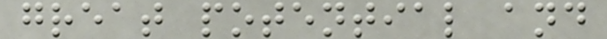great potential and
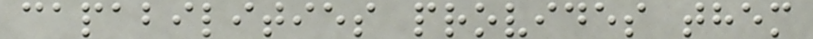capabilities provides them
